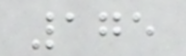175
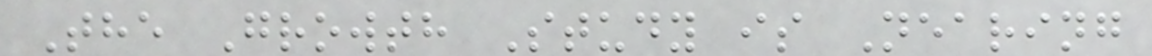The Growth Study is Nearing
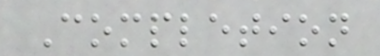Completion
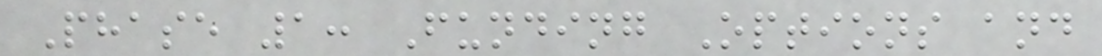Phase 1: Funding Options and
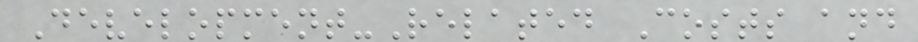Development-Related Costs and
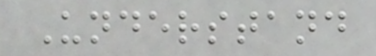Understand
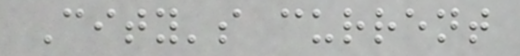City's current
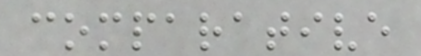comparative
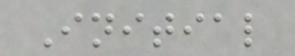Initial
